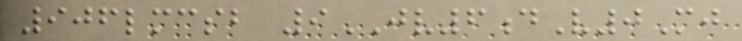906lmcsb 9JV6dV0Mj
